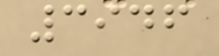3946
